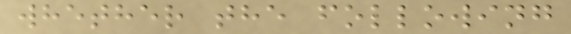whether the following
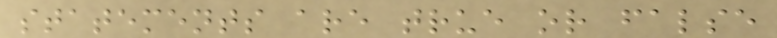statements are true or false
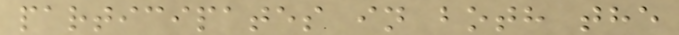participates in both the
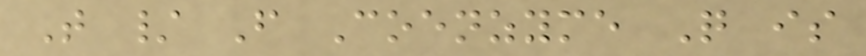T / F Coenzyme Q is
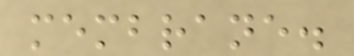membrane.
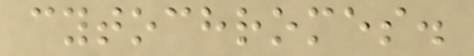cytochromes.
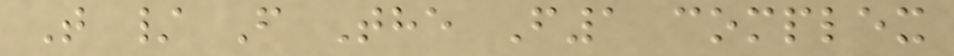T / F The F1 complex
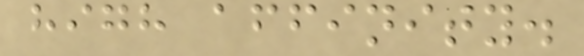high affinity.
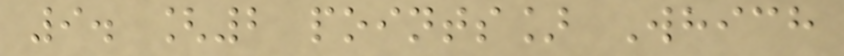9. [2 points] Which
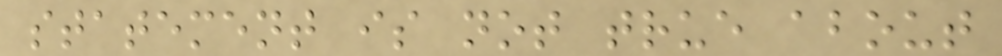statement is not true about
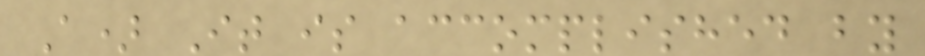A) It is accomplished by
